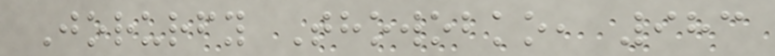Jorurfy Thowobko, 983
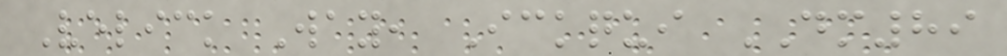Velick Way, Ickqui DM89
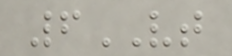6VT
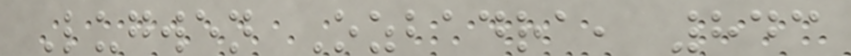Lugwen Ozbadra, 843
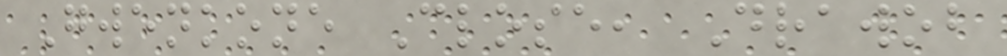Gwenkone Close, Drawob
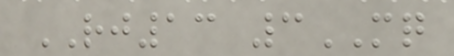RJ13 3MQ
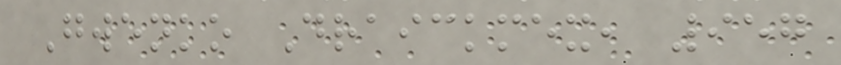Gwenko Draickmex, 957
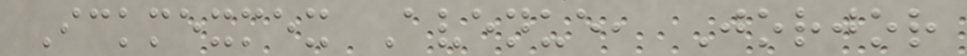Ickmexmex Avenue, Jorjor
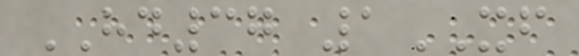HD37 1XF
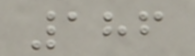186
